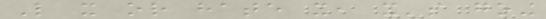Like it or hate it, it's going
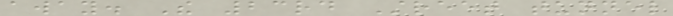away. The 23rd Street tunnel
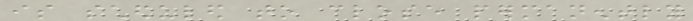is scheduled to close permanently
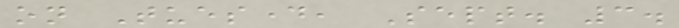on Tuesday, Sept. 3.
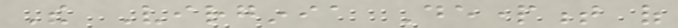The Virginia Department of
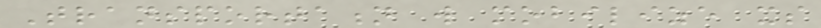Transportation will mobilize its
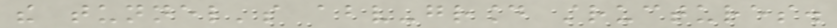the tunnel's above-ground structures.
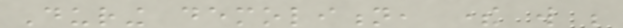During demolition, there will be
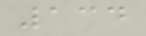134
